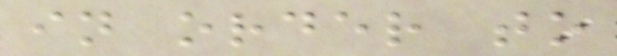in order to
